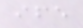ife
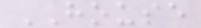HOUSE
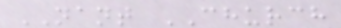NANT CHURCH
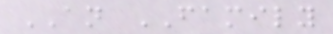AN FAMILY
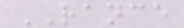RANCE
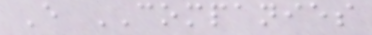E COMPANIES
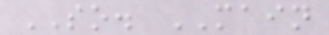SO. MAIN
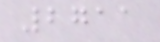2711
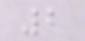2
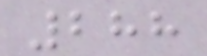288
